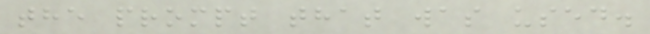the prompt that was used.
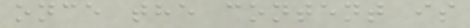once the content is
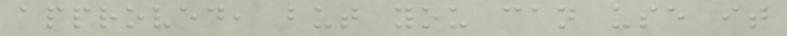approved, but you can use it
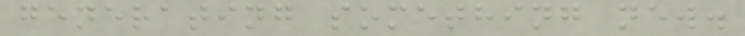generating something new.
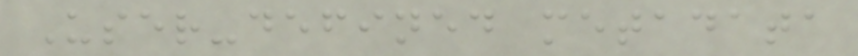User-defined metadata
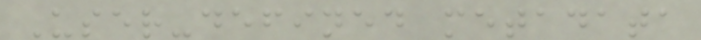User-defined metadata
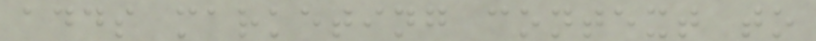adds marketing context to
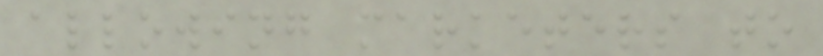allowing marketers to
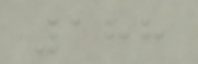188
